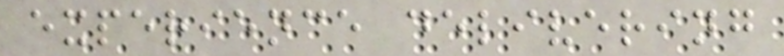experience delivering
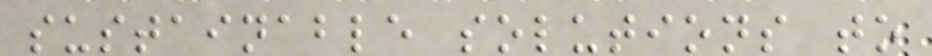sustainable solutions to
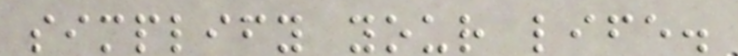simplify your life.
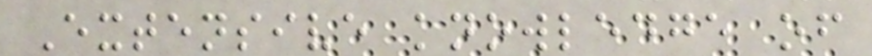Extensive knowledge of
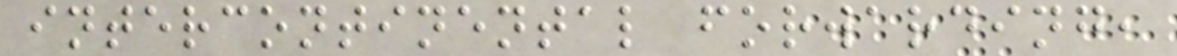intercontinental forwarding,
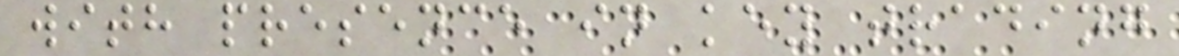with presence in key trading
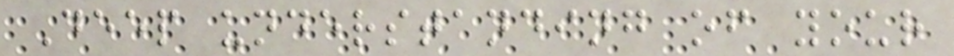Deep understanding of your
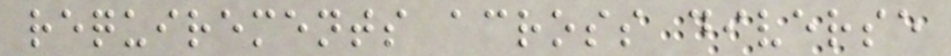requirements across diverse
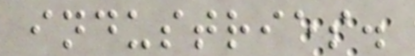industries.
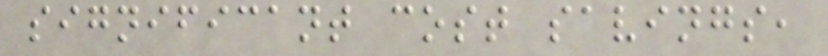significant cost savings,
